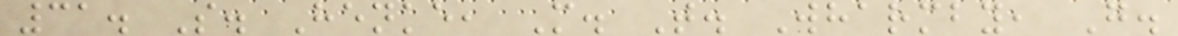31. S. Henke, M. T. Wharmby, G.
